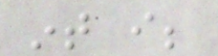int i;
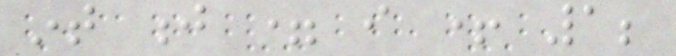int j = i + 1;
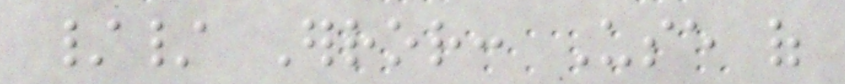// Error: Use of
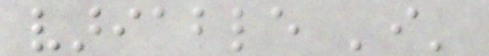variable 'i'
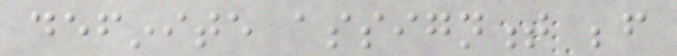definite assignment before
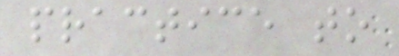practice to
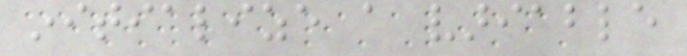initialize a variable
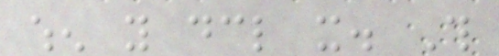when you declare it. This
